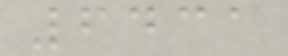6431
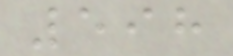598
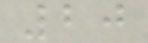20
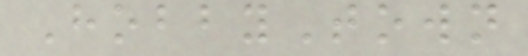HobbyTown
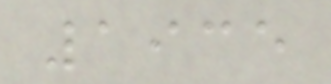1935
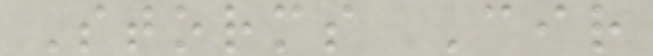Storms Cir
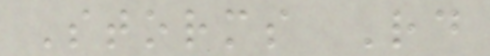Storms Rd
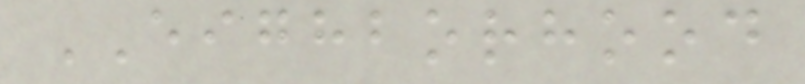EIGHBORHOOD
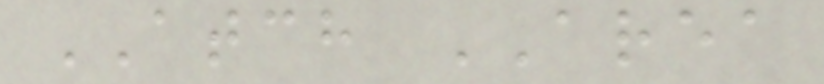ATCH AREA
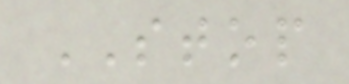STOP
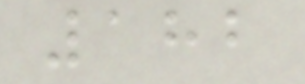182
